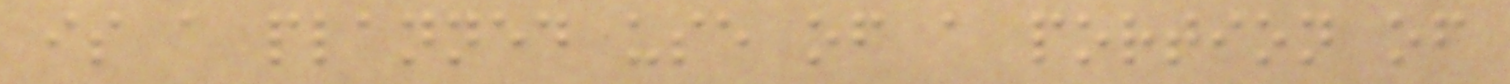is a planned use of a portion of
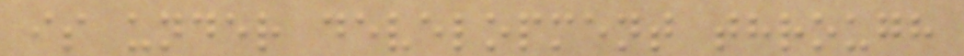is under development through
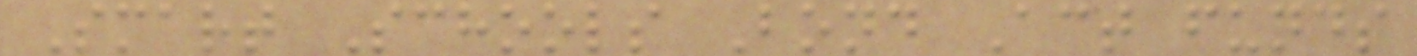Smart Schools Bond Act funds
